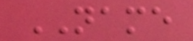NAME
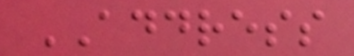ADDRESS
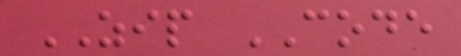ZIP CODE
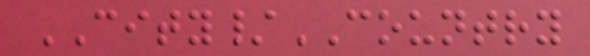CITY/COUNTRY
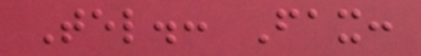Tel.: Fax:
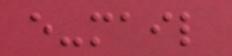e-mail
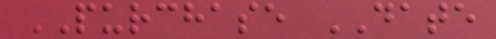PURCHASE DATE
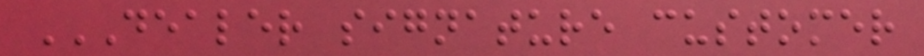DEALER SIGNATURE CUSTOMER
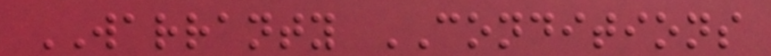WARRANTY CONDITIONS
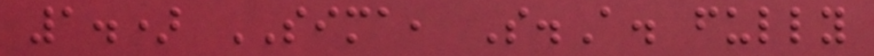1.) SIMA, S.A. fully
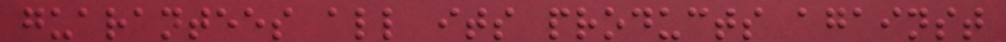guarantees all its products against
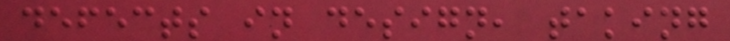defects in design, taking
